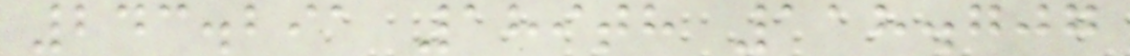243.291 189th 118.707
